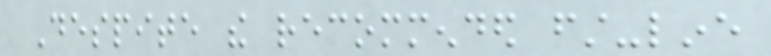Despite the recommended first-line
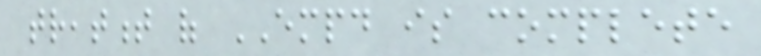treatment of EMPD is complete
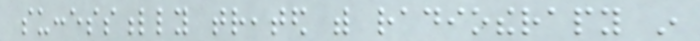successfully treated with radiotherapy in
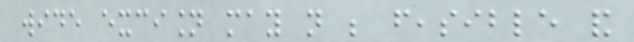wide excision may not be feasible and
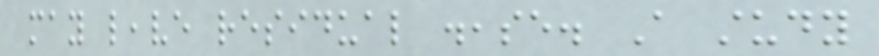may leave residual disease. A study
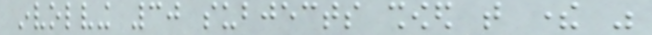involving 30 subjects showed that there was
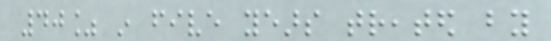40% in five years treated by
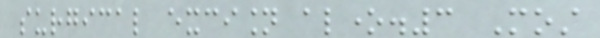surgical excision alone.3 Most
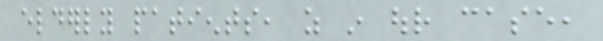elderly patients, as in our case,
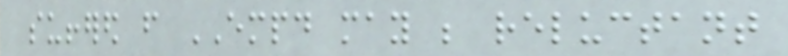suffered from EMPD may be reluctant
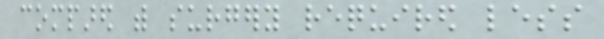compared with surgery required less
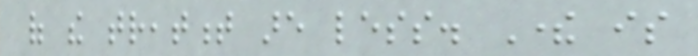of the treatment are less. There is
